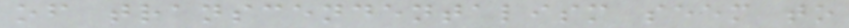of transcendentalism seem to
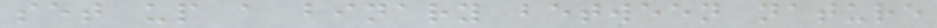set up a binary between nature
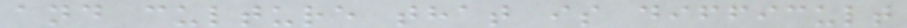and culture that is difficult
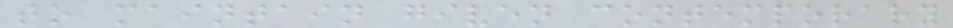to maintain given contemporary
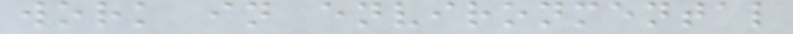work in environmental
